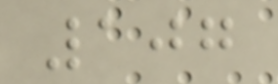107
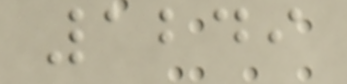1249
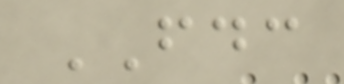FDC
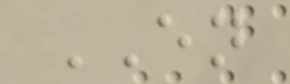EN
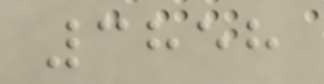3858
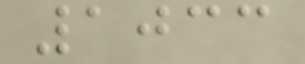1033
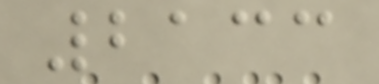2133
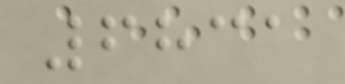6831
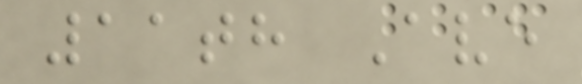11th Ave
